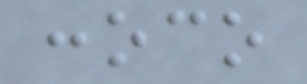conoco
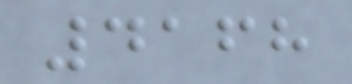4168
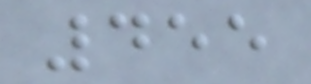455
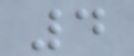4
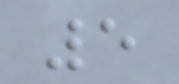5
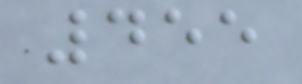455
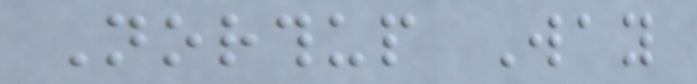Northup Way
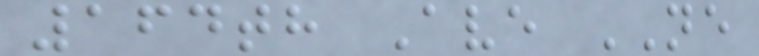164th Ave NE
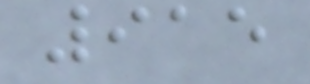915
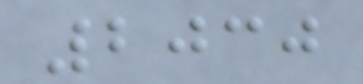2030
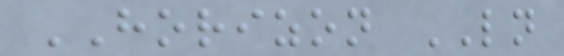HORIZON LN
